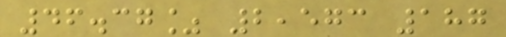46.37% 2,573 187
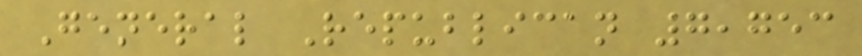General Republican 7,753
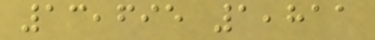13,695 1,811
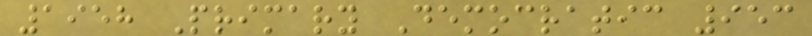1958 Primary Democratic 953
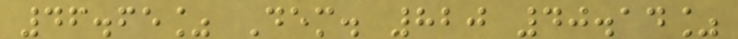46.65% Dem. 820 40.14%
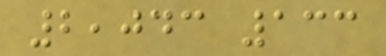2,043 133
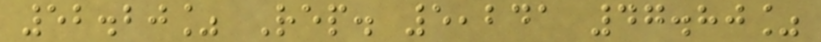52.20% Rep. 5,241 47.80%
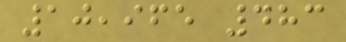10,965 483
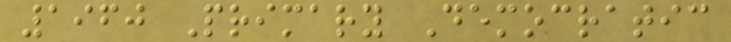1960 Primary Democratic
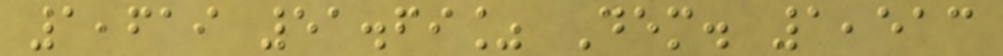1,619 51.69% Dem. 1,513
